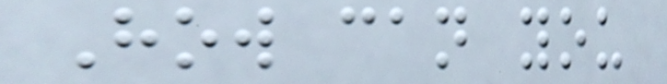How can you
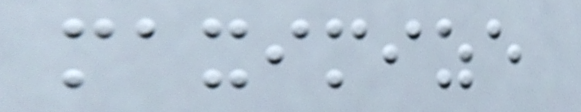maximize
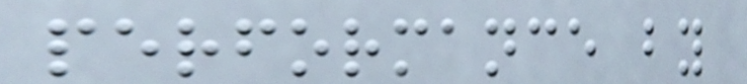performance by
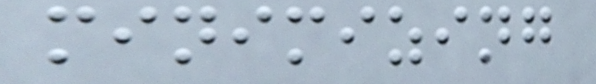minimizing
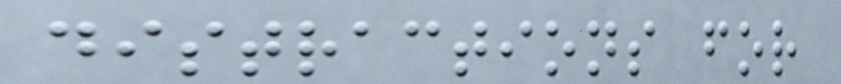distractions for
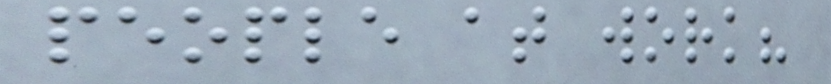people at work?
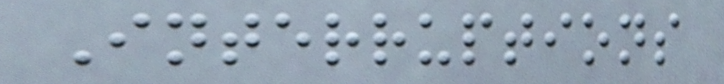Interruptions
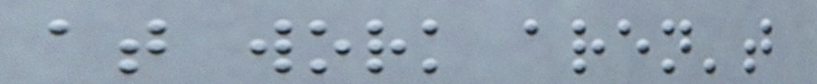at work aren't
